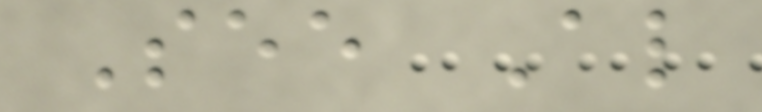See Also
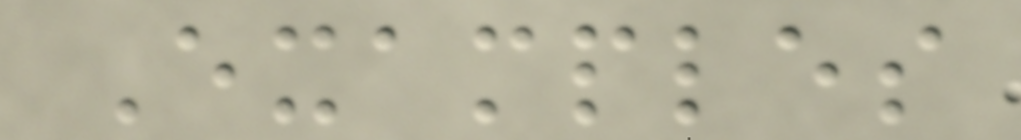Examples
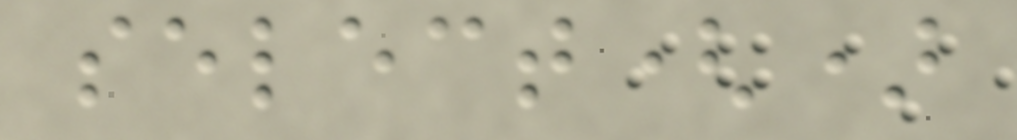select()
